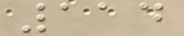114
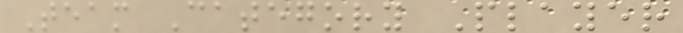Team Category Player
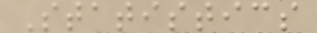Statistics
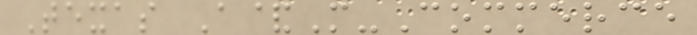Texas A&M-Commerce
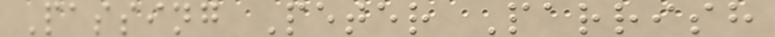Passing Peter Parrish
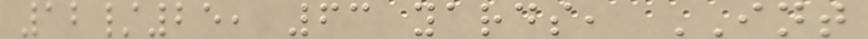12/25, 63 yards, INT
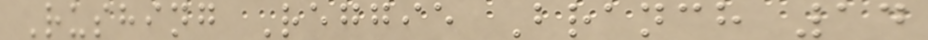Rushing Reggie Branch 14
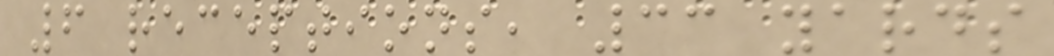6 receptions, 33 yards
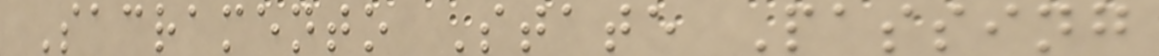Sacramento State Passing
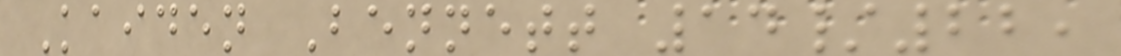Kaiden Bennett 14/22,
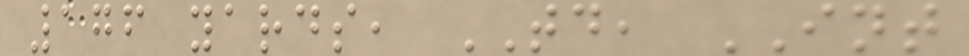176 yards, TD, INT
